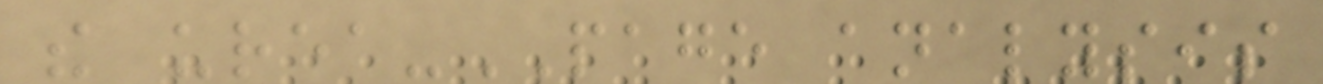the urea-PAGE analysis
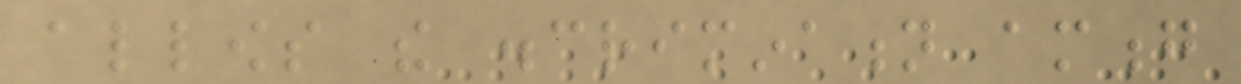allows the discrimination among
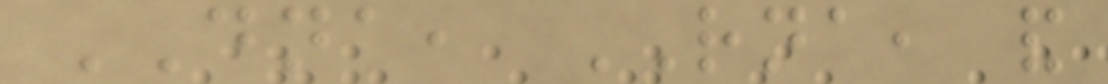DNA, RNA, and
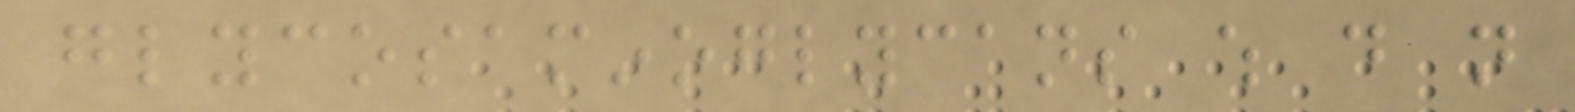glycosaminoglycans which do not
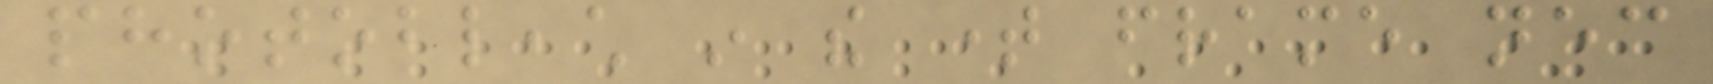photobleach in the time frame necessary
